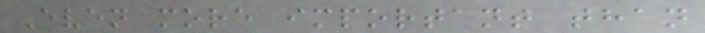Even more important than
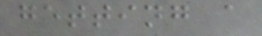getting a
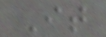It
